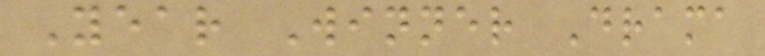Year Winner Drama
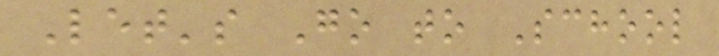Let's Go to School
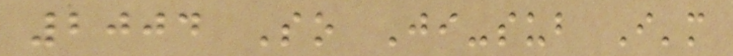2004 So Ji-sub I'm
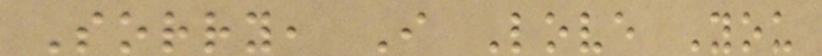Sorry, I Love You
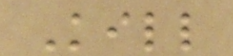Kill
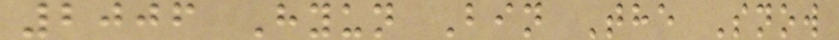2006 Hyun Bin The Snow
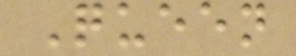Queen
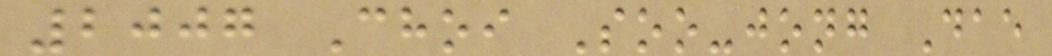2007 Choi Soo-jong Dae
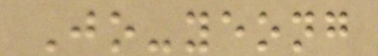Jo-yeong
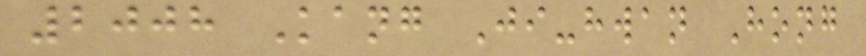2008 Kang Ji-hwan Hong
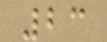23
